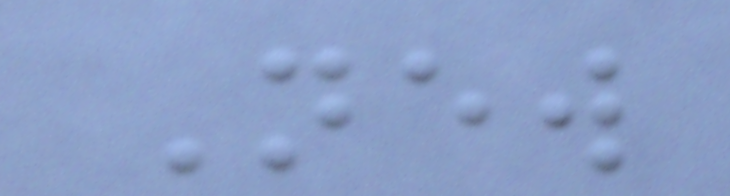New
